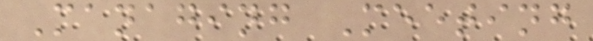Managing Meeting
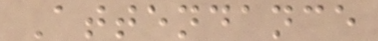Attendance
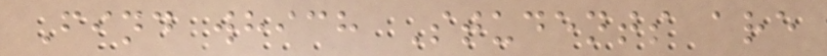Find which Students are
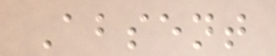Absent
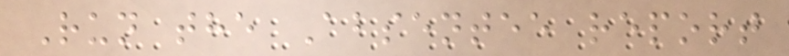Run the Absentee report
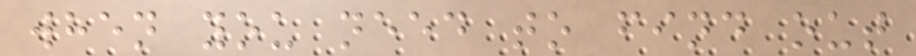when you need to find out
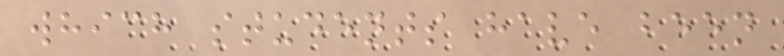which students have been
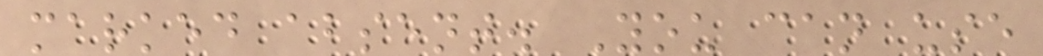marked absent. You can use
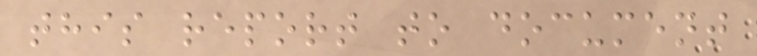this report to document
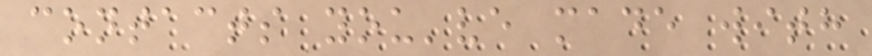contacts you've made with
